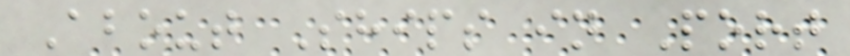About Ships in Port
